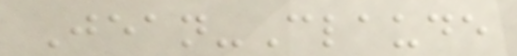Jean-Claude
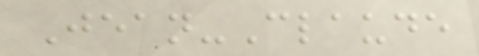Jean-Claude
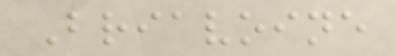Briavoine
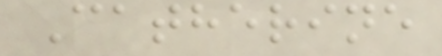Catherine
